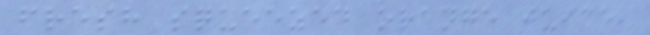fresh squeezed orange juice,
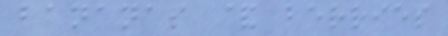bananas & berries
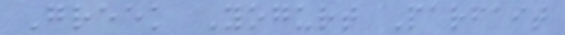Greek Yogurt Parfait
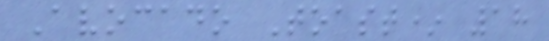Avocado Toast* 18
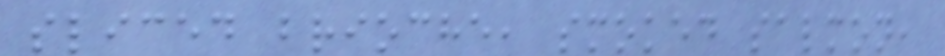sliced brioche, smoked salmon,
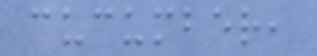cucumber,
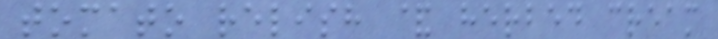tomato relish & herbed cream
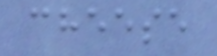cheese
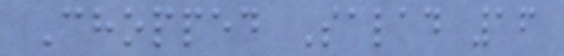Chopped Salad 16
